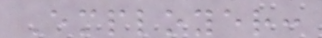Employer:
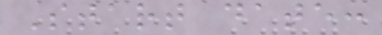Start date:
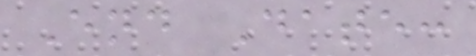End Date:
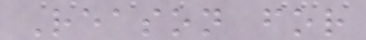Reason for
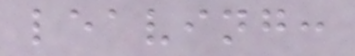leaving:
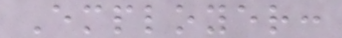Employer:
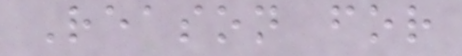Reason for
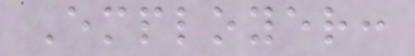Employer:
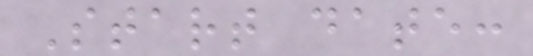Start date:
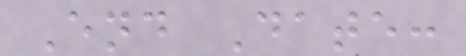End Date:
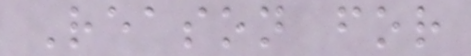Reason for
